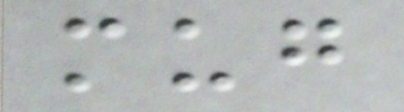mug
